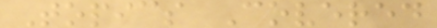Topics Covered
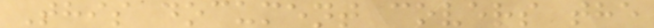This document covers the
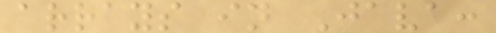arrays in Java:
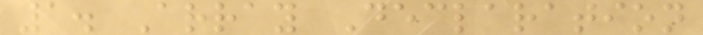1. Array Declaration
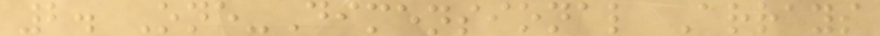2. One-Dimensional Arrays
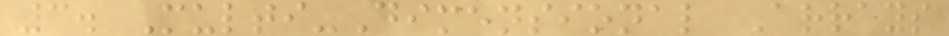3. Multi-Dimensional Arrays
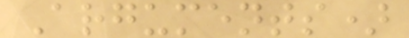Arguments)
